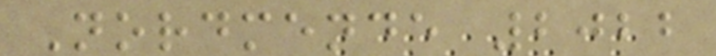Nordmende 2022
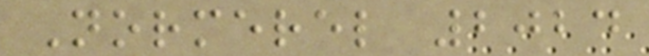Normerel 2024
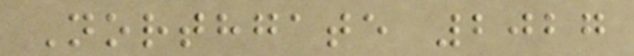Northgate 2027
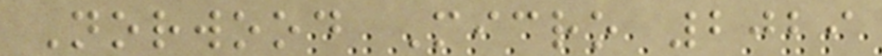Norwood Micro 2029
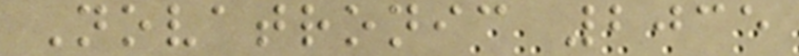Novatronic 2035
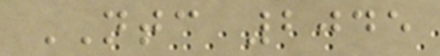NTC 2045
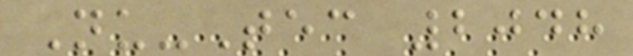Nu-Tec 2048
